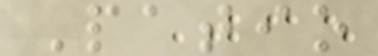Patio
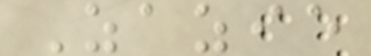Zazie
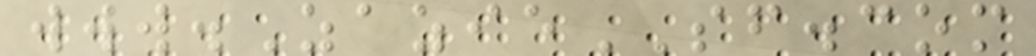www.ZazieSF.com
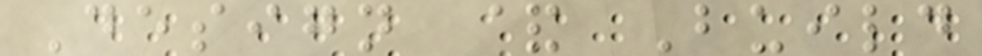Design & Build
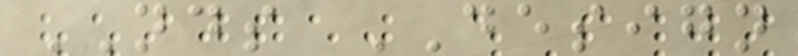NDS DESIGN
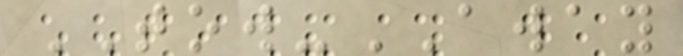TOW-AWAY
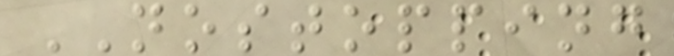NOSTOPPING
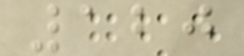120
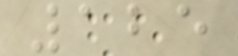125
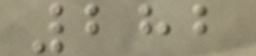282
